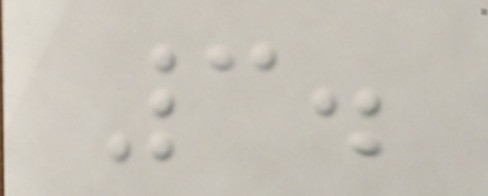3.
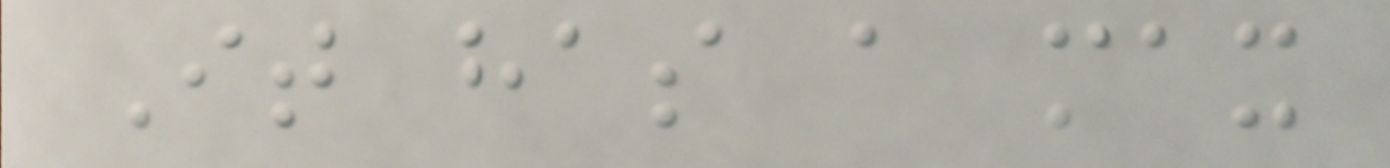It has a max
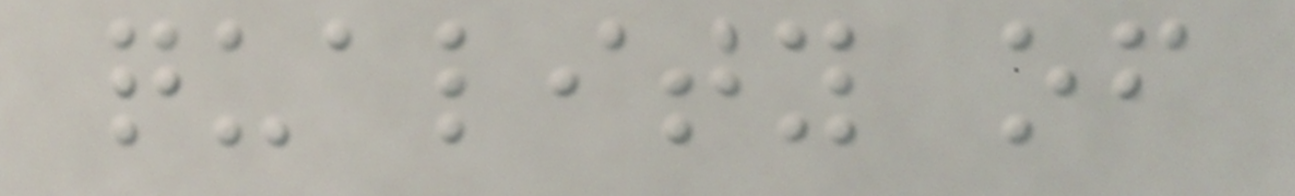quality of
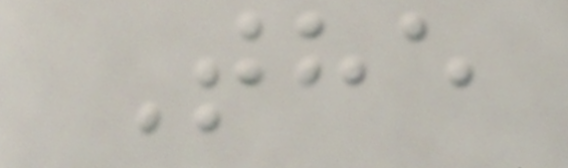The
